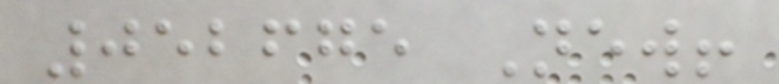052675 New!
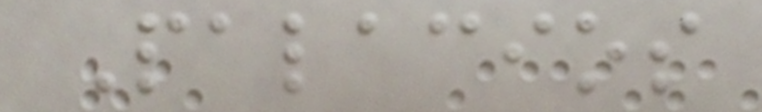Palacios
